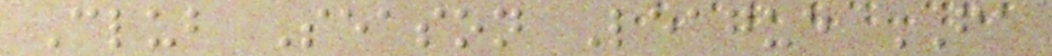Club Season League FA
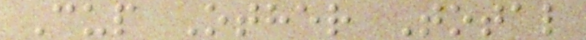Cup Other Total
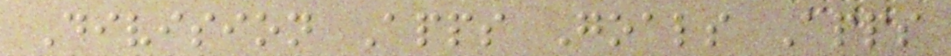Division Apps Goals Apps
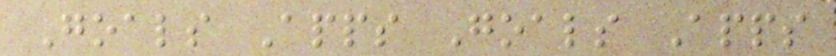Goals Apps Goals Apps
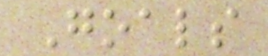Goals
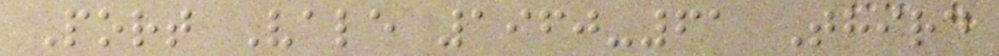Port Vale 1960-61 Third
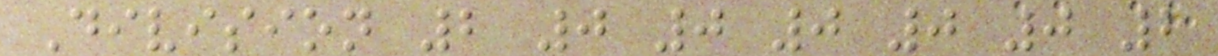Division 2 0 0 0 0 0 2
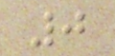0
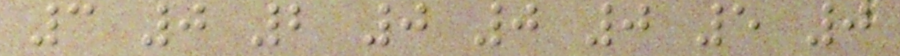3 0 2 0 0 0 5 0
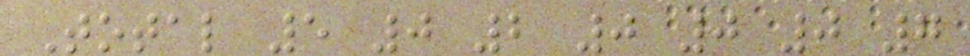Total 5 0 2 0 0 0 7
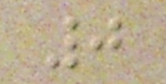0
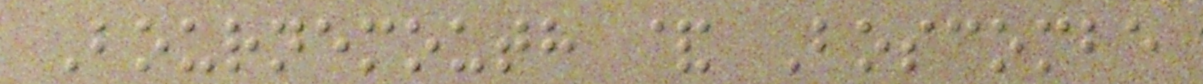Bournemouth & Boscombe
